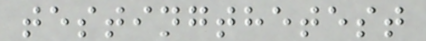testingthetest
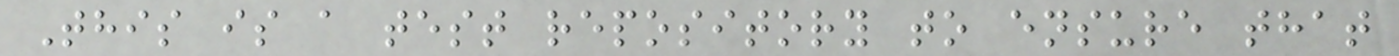This is a test repository to ensure that
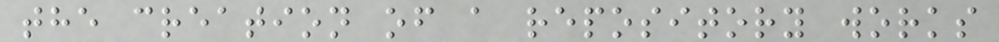the creation of a repository works
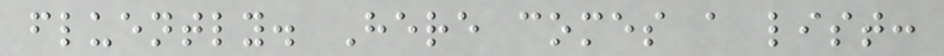fluently. Here comes a list:
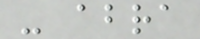- abra
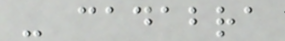- cadabra
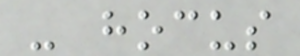- hocus
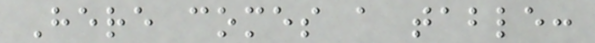Here comes a table:
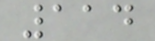114
